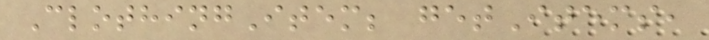ClothingItem; getItems,
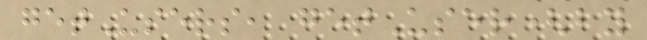getUsers, getUser(by
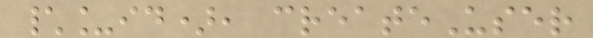\_id), createUser
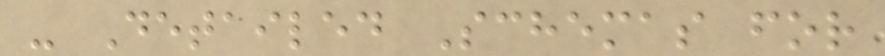- Detailed Schemas for
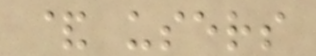& users
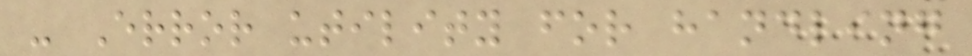- Error utility for handling
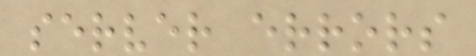server errors
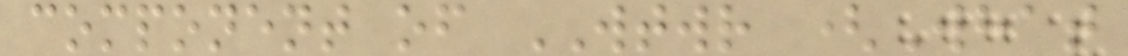component of WTWR (What
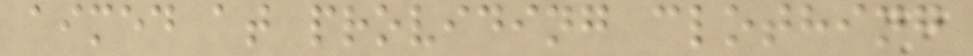aimed at providing clothing
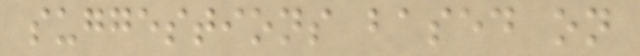suggestions based on
